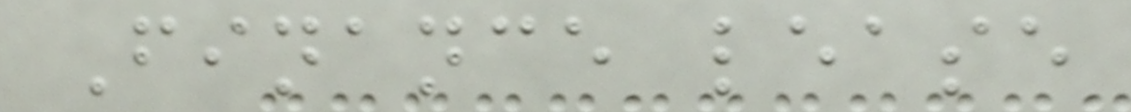Finance lease
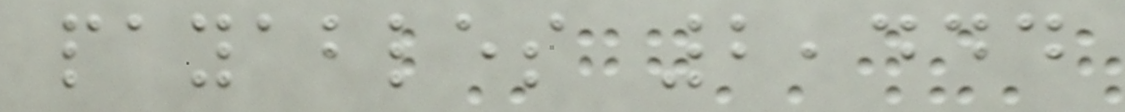payables 2,444
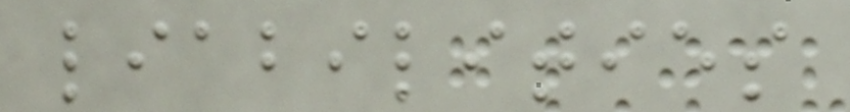liabilities
